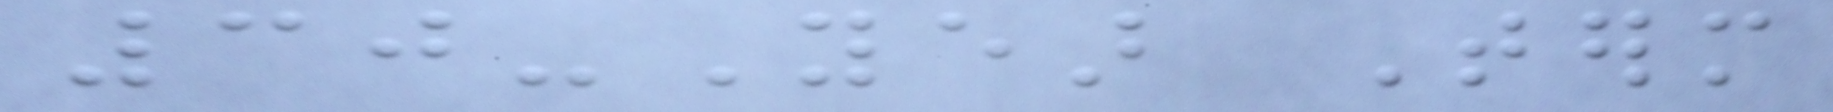30-Year Term
